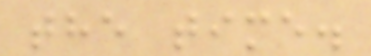the time.
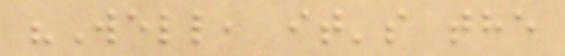"Well, it's the
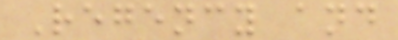Regency and
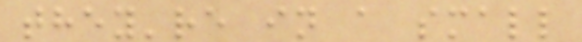they're in a small
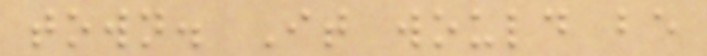town. It would be
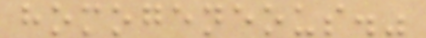homogeneous."
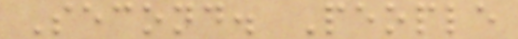Second. People
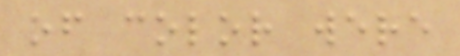of color were
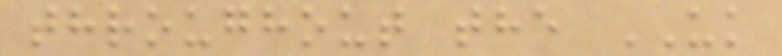throughout the UK
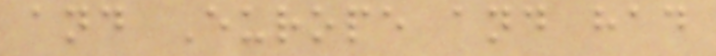and Europe and had
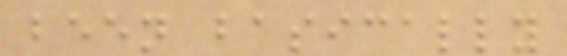been basically
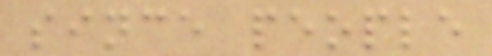since people
